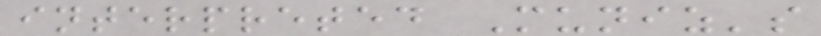interpreted Muniz's
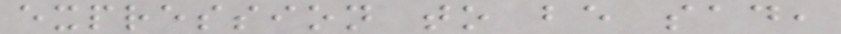expression to be sad,
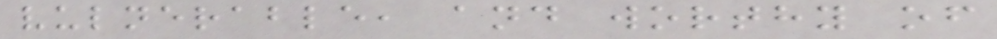vulnerable, and worthy of
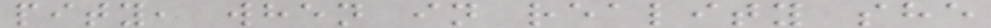pity, when in reality she
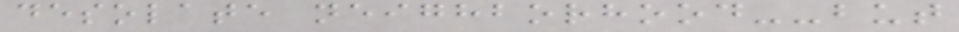desolate neighborhood--but
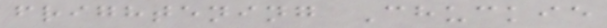frightening Chuckie
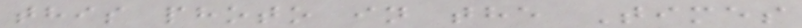this photo in the Times
